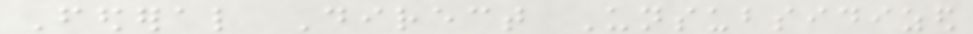Federal Direct Unsubsidized
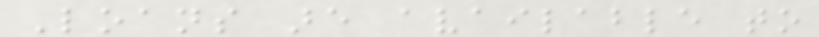Loans are available to
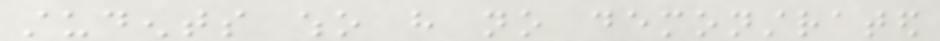students who have no demonstrated
